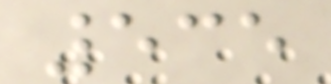535
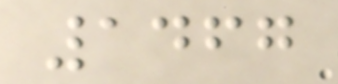1467
